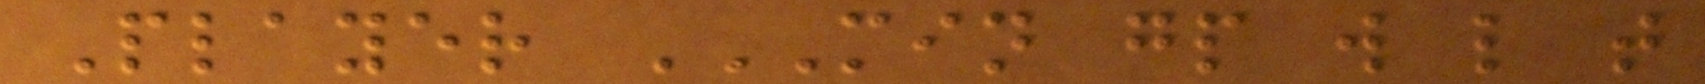Player MIN GP W L T
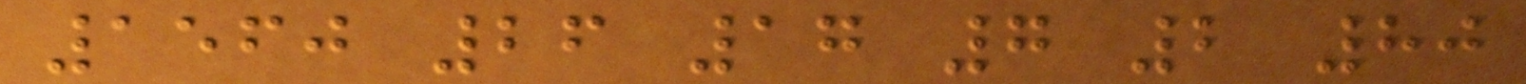1560 26 17 7 2 80
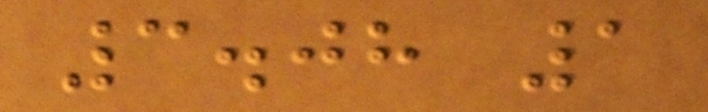3.08 1
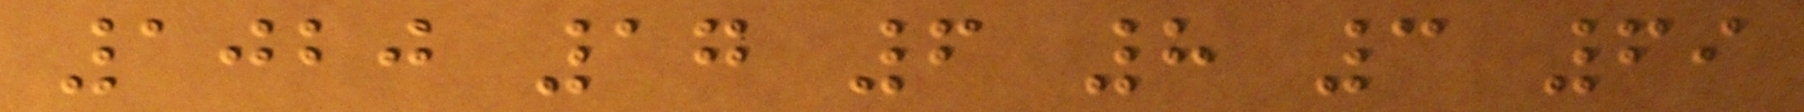1020 17 6 8 3 69
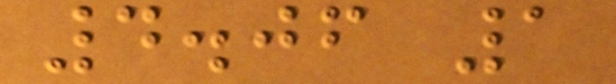4.06 1
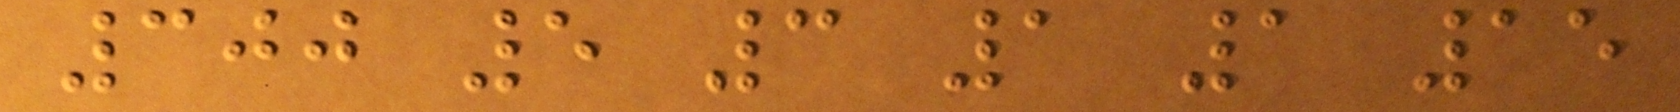300 5 3 1 1 15
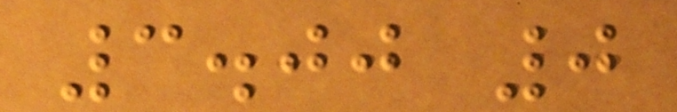3.00 0
